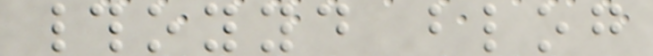#oyyd blog
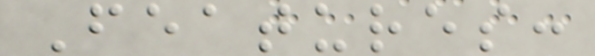Features:
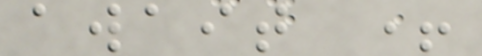await +
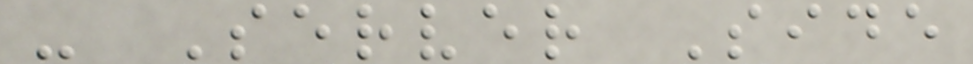- Server Side
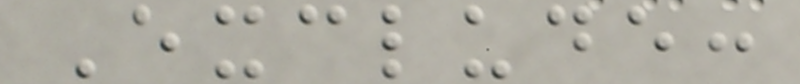Exclude:
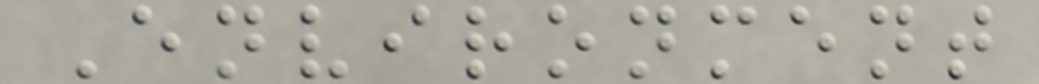Environment
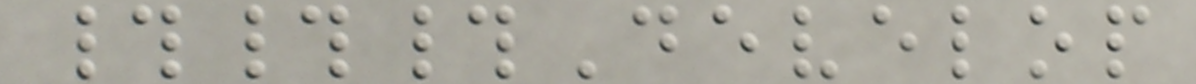###Develop
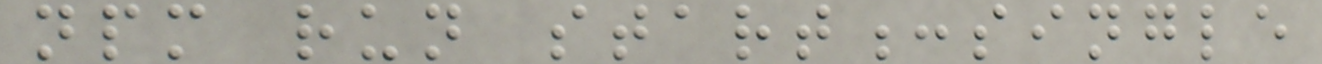npm run start:single
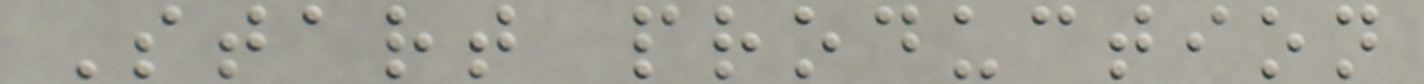Start production
